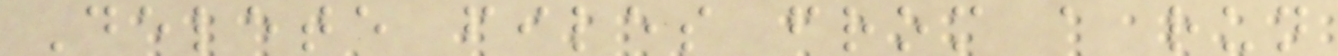Delete files from a run
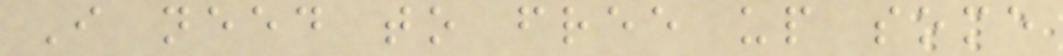I need to free up some
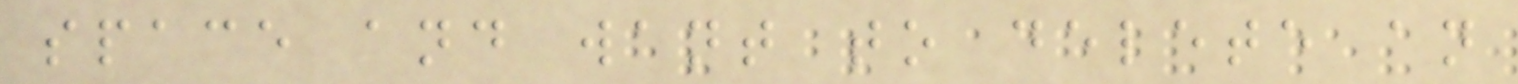space and want to delete an
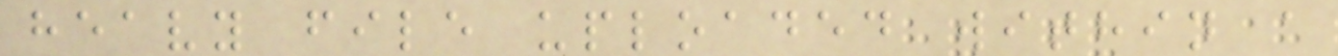heavy file uploaded within a
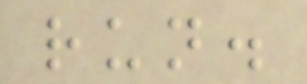run.
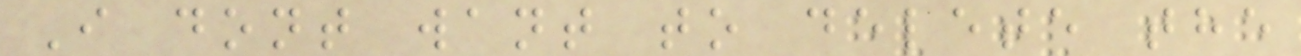I dont want to delete the
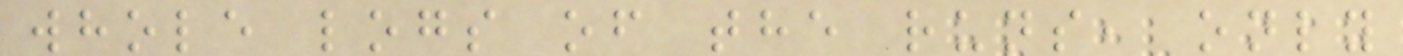whole logs of the runs, only
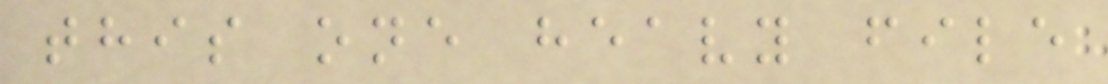this one heavy file
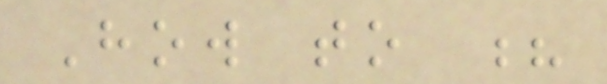How to ?
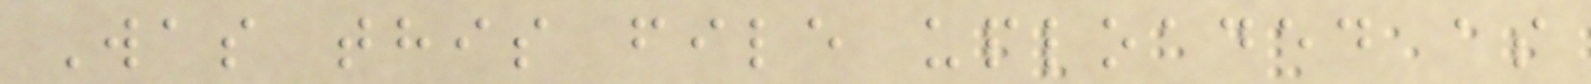Was this file uploaded as
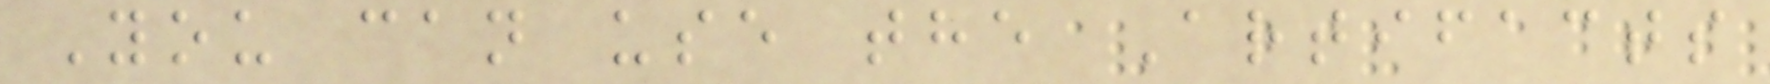You can use the Artifacts
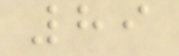89
